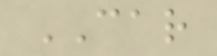CAR
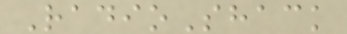RadioShack
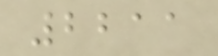2211
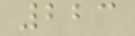223
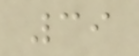39
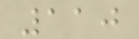110
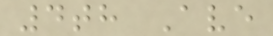4th Ave
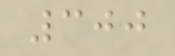300
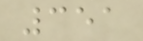351
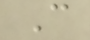C
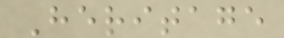Heritage
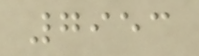7953
